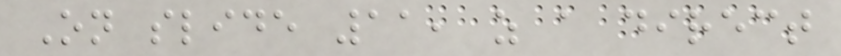On slide 11, as a direct
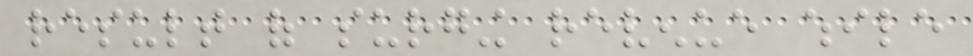result of surging revenue while
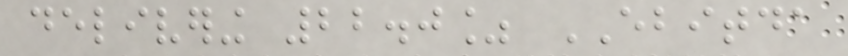delivering 22.0% EBITDA
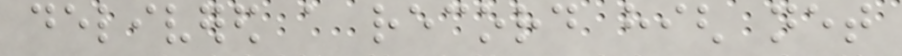delivered a record high net
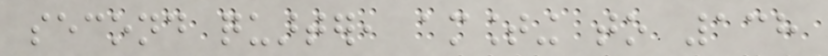second quarter, amounting to 138
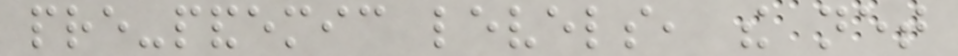pre-pandemic levels, the net
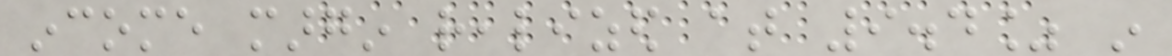income margin realized at 9.4% in
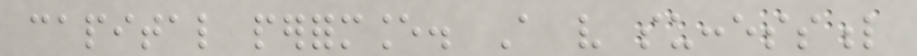capital performance. A very successful
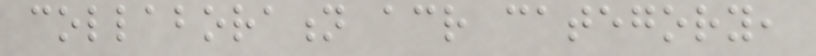collaboration across category,
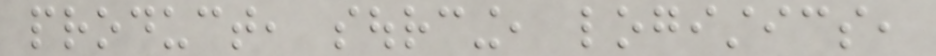product, sourcing, logistics,
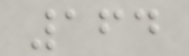164
